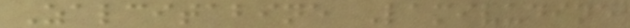Zalcitabine Lamivudine
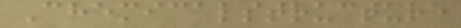Chemicalstructure
